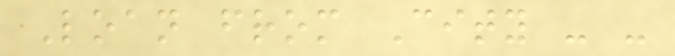Loan from City - -
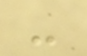-
